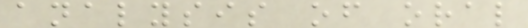analysis of oral
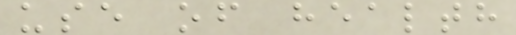use of health
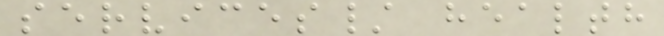services/ health
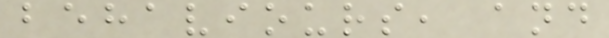behaviours, and
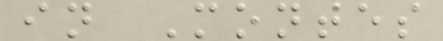in Montes
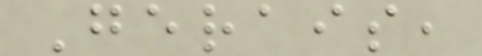Gerais,
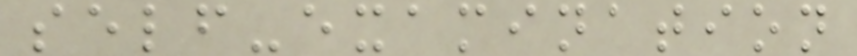self-examination
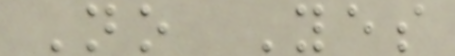No Yes
